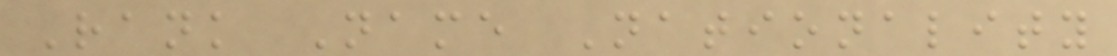Rank Name Nationality
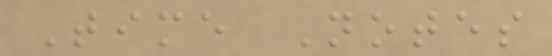Time Notes
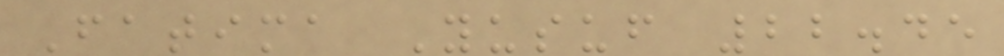Fatima Yusuf 22.45
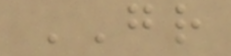GR
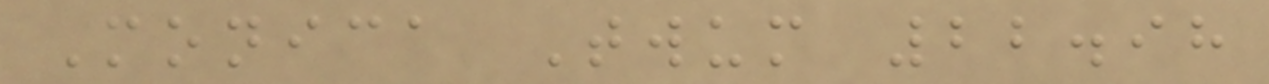Monica Twum 22.98
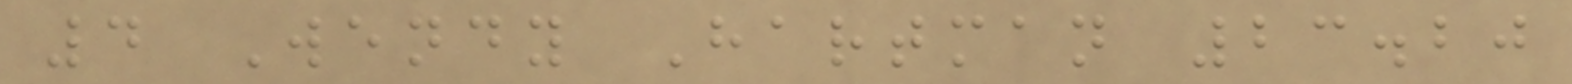4 Wendy Hartman 23.20
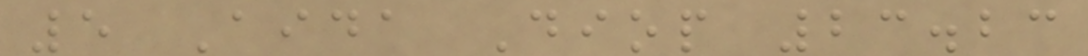5 Aida Diop 23.23
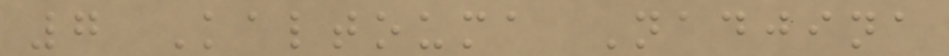7 Kaltouma Nadjina
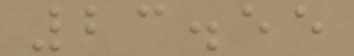23.55
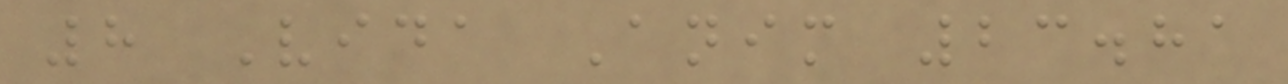8 Vida Anim 23.81
